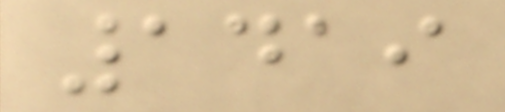1419
